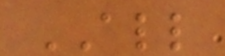ALL
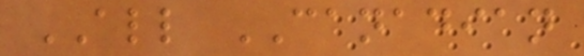ALL CANADIAN
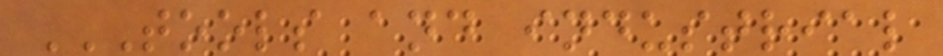TOOLS AND INDUSTRIAL
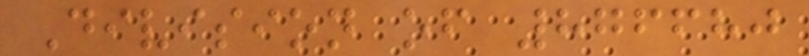Division of 876680
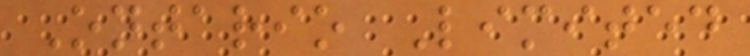Ontario Limited
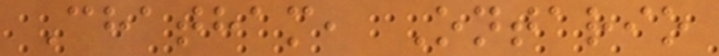Chatham, Ontario
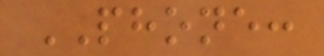PHONE:
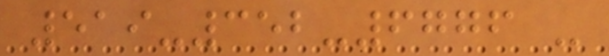519-352-6776 -
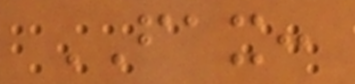FAX:
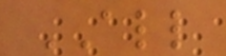ALL
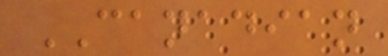CANADIAN
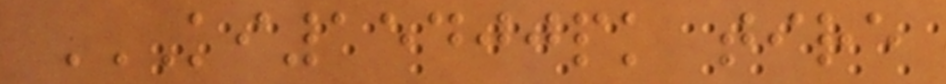KI15400PK TIRE
